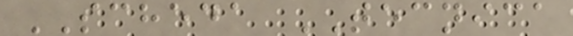SCHEDA TECNICA
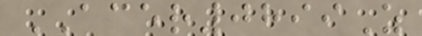ACER0899Z
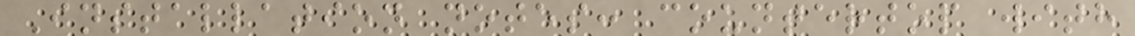Installation notes: countertop with
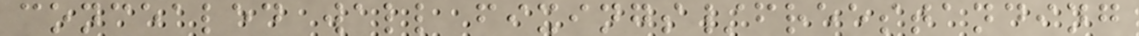concealed wall fixings/freestanding
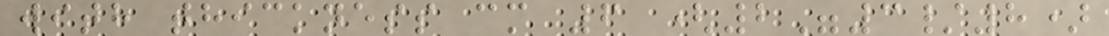with thickness cm 6 (2"3/8)
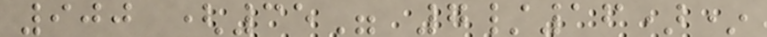900 (35" 7/16)*
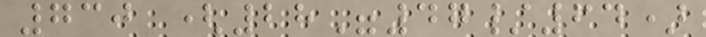730 (28"47/64)
